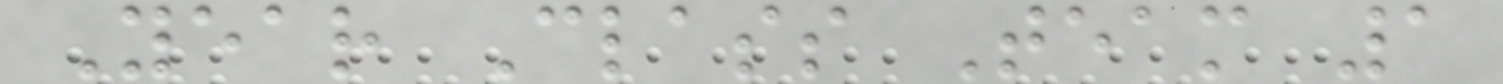Year Class Team 1
